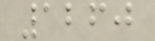1260
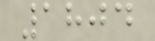1804
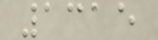1315
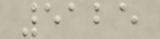5125
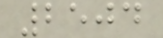2504
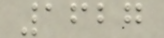1627
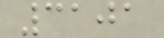3101
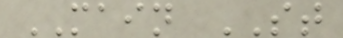MAIN ST
